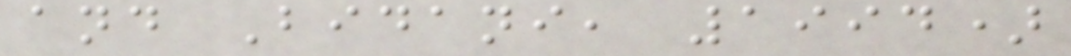and Bidani, 1994)
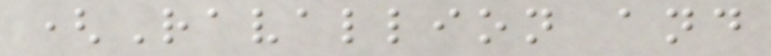(Ravallion and
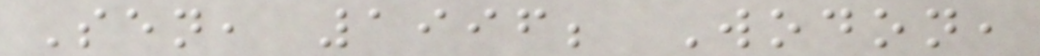Sen, 1996; Wodon,
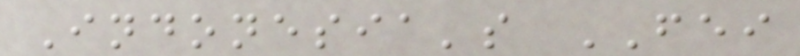Indonesia's FEI
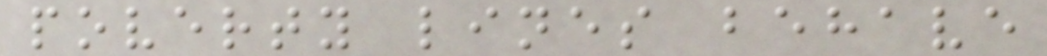poverty lines behave
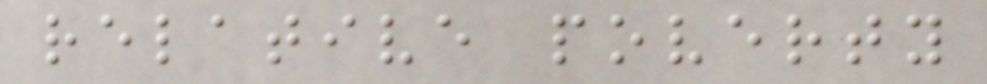relative poverty
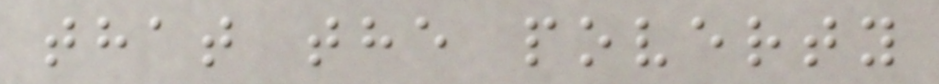that the poverty
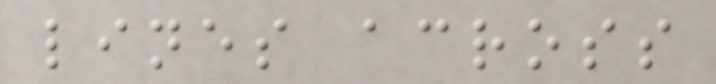lines across
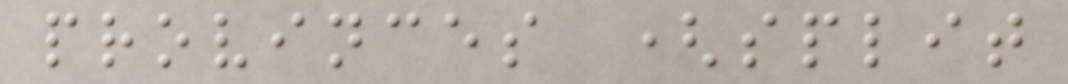provinces (split
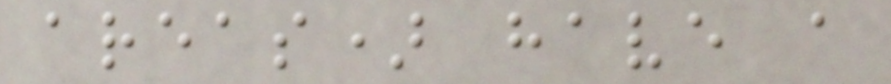areas) have a
